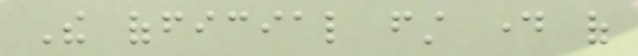The official first day of
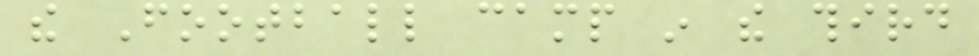the Football camp in the third
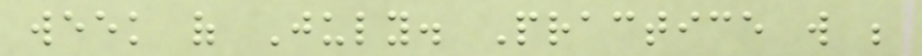week of July. Practice will be
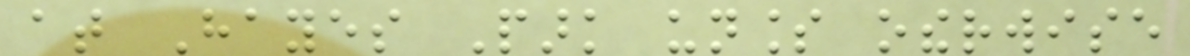at Hayes Park unless otherwise
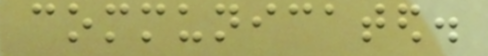communicated.
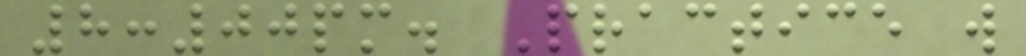8:00pm. Practice will
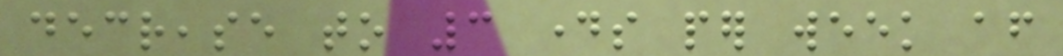decrease to 3 days per week after
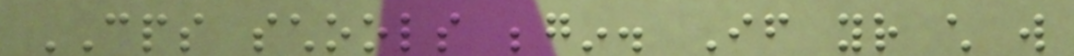CPS schools begin. If your child will
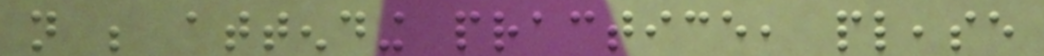not be attending practice, please
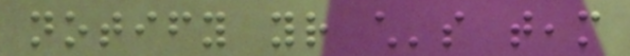notify your child's team
